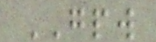GPW
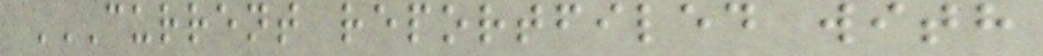CURRENT REPORTFILED WITH
